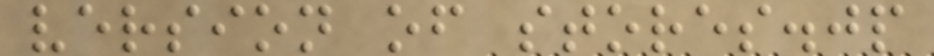version of stores.jp
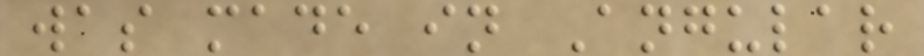was made in Angular
